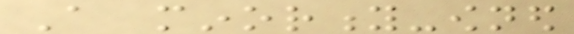A minority-owned
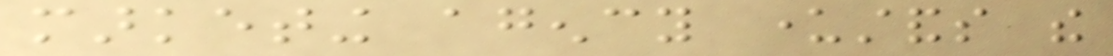marketing agency understands the
